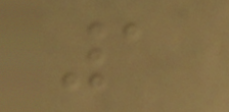1
